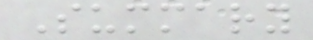Summary
